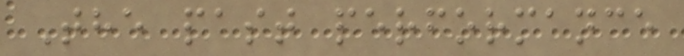The past performance
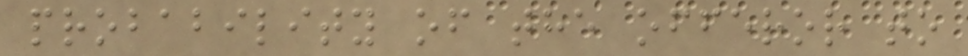probability of the offeror to
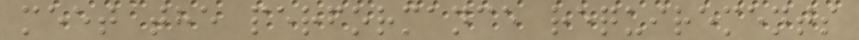meet the performance requirements
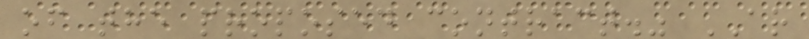of the proposed contract." AR
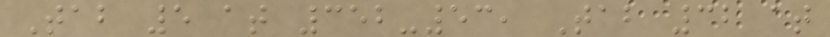Tab 5 at 352-53, Tab 32 at
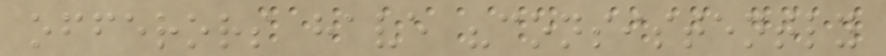offerors have "consistently
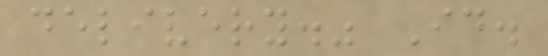delivery." Id.
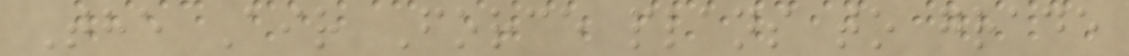The Air Force plans to grade
